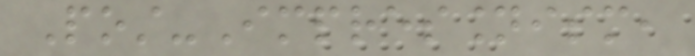Post-Impressionism,
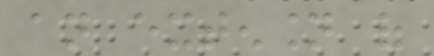an extension of
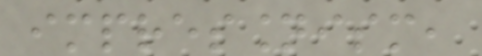impressionism,
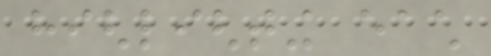highlighting each
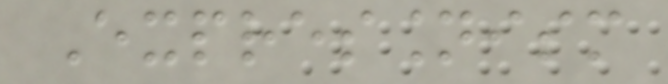Expressionism
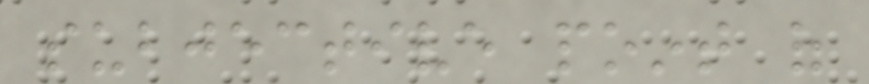subjective point of
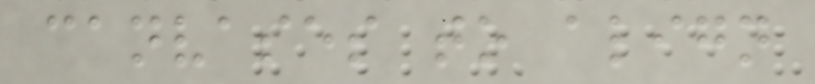canvases to align
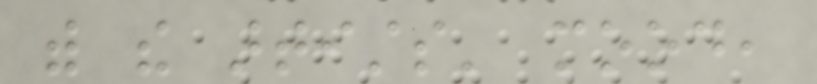with the artists' mood,
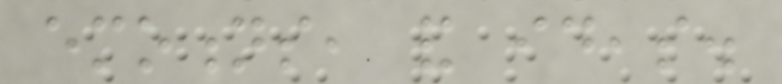emotions, and ideas.
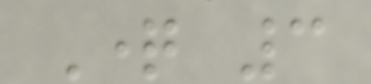Question 3
